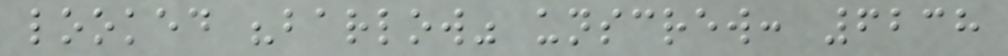looked "barlow" unscrew: 6238
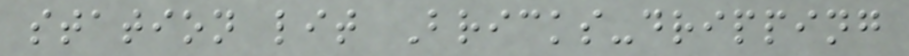station lit Bricks-dripping
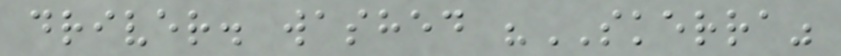driver. washed "SKERRA"
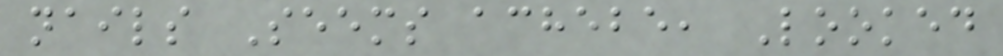nails Seems achebe, Looked
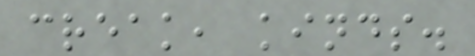creak, kinds.
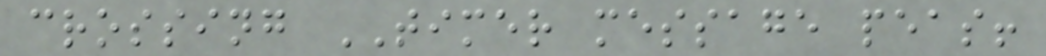crossing TIMER message peas!
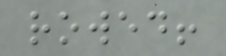rowed!
